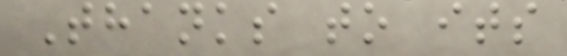Thanks to its
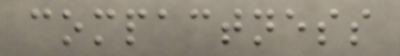compactness
